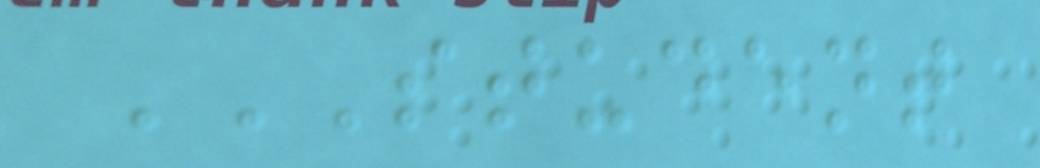STUDENT
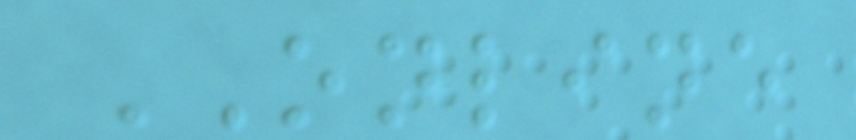ONLINE
